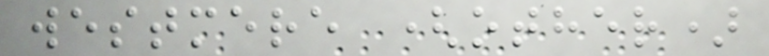westmere (other)
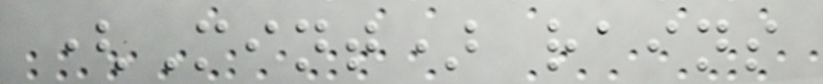(Mint) rains
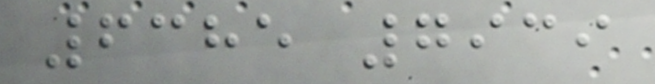6385 7939
